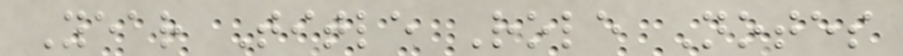Year Title Role Notes
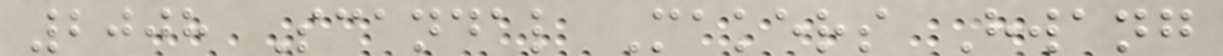2008 Scandal Makers Hwang
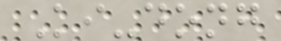Ki-dong
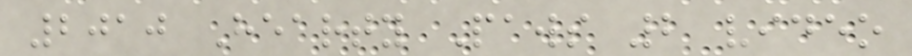2010 Hearty Paws 2 video
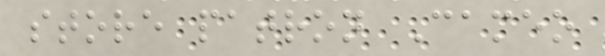store patron Cameo
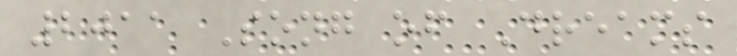2011 Song of Dreams
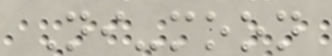Ni-moon
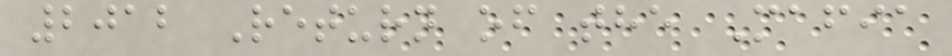2012 Return of the Mafia
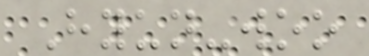Hyun-woo
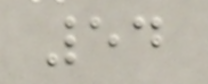54
